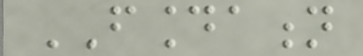FOUNDATION
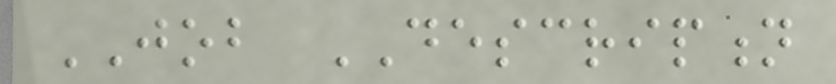JOB DESCRIPTION
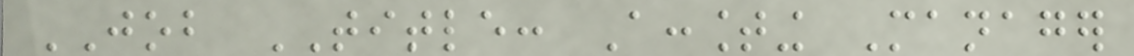JOB TITLE: Accounting Manager
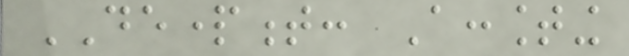DEPARTMENT: Accounting
